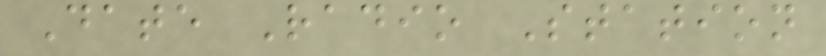Date Radio Station
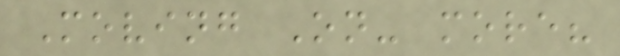Moving On- more?
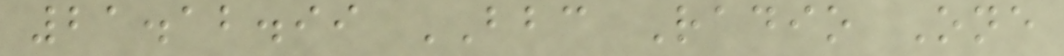21.12.99 BBC Radio One
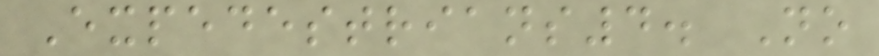Expedestrians4. No
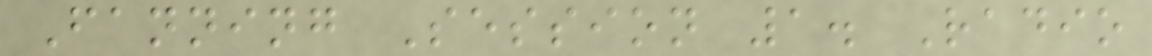Fanning Session 1. Radio
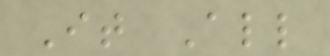It All
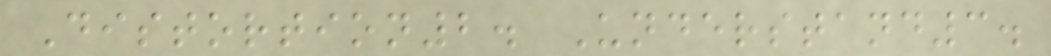Distortion2. Understand3.
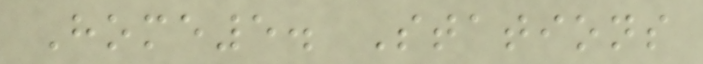Home5. Stations
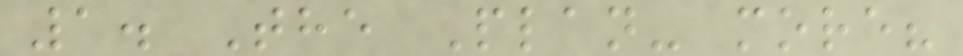1. The Plan- more?
